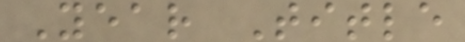Year Title
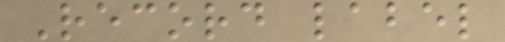Record label
